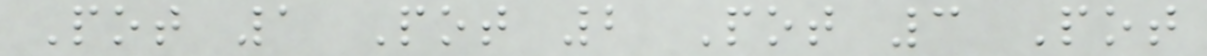Pot 1 Pot 2 Pot 3 Pot
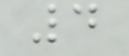4
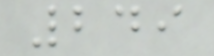249
